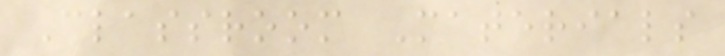Classroom Materials
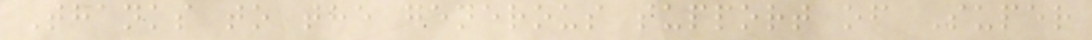Thanks to the generous support of Super
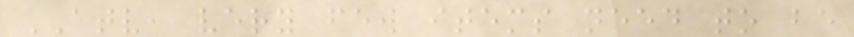ATV, very few items need to be
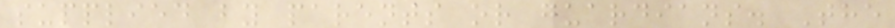supplied by parents or guardians. The
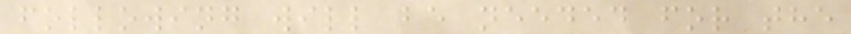following will be needed for the
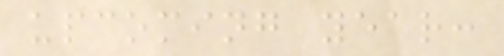upcoming year:
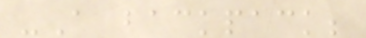-A backpack;
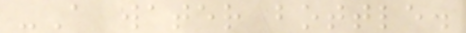-A water bottle.
